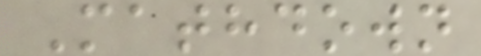Mathdown
